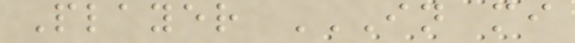Player IN MI
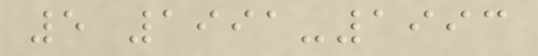5 1991-1993
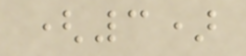(3)
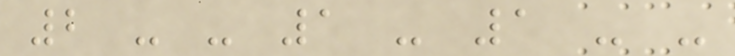2 - - 1 - 1 - -
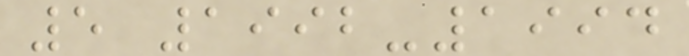5 1992-1994
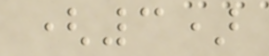(3)
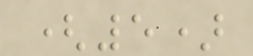(5)
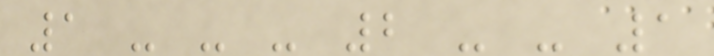1 - - - 2 - - 1
